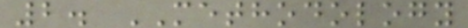2. METHODOLOGY
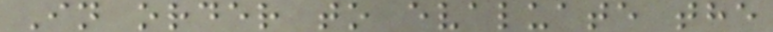In order to evaluate the
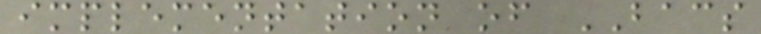implementation of BACS
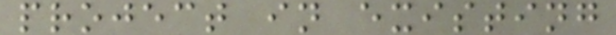project in existing
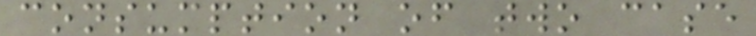consumption of two case
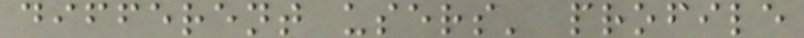different users' profile
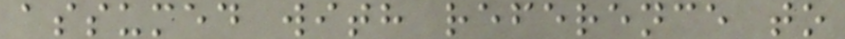assumed with reference to
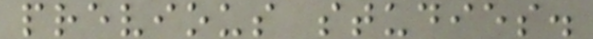previous studies.
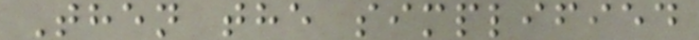Then the simplified
